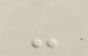-
